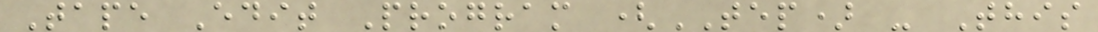Tape Edit Program (TEP) - This
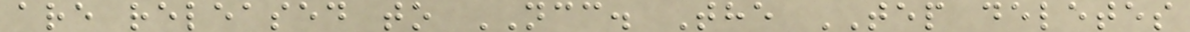are released to NCC. The TEP deletes
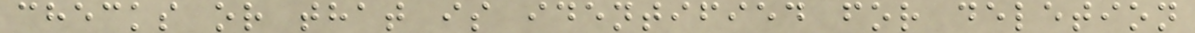checks or that is identified for deletion
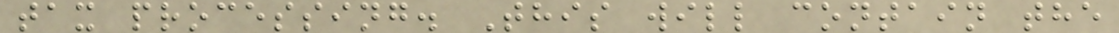tax processing. This will contain the
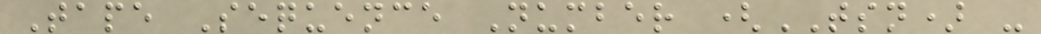Tape Sequence Number (TSN) -
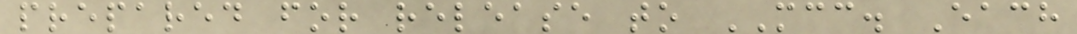prepared for release to MCC. Each
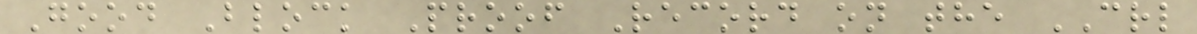Good Block Proof Record on the CRL
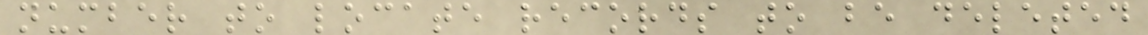number to locate records to be deleted
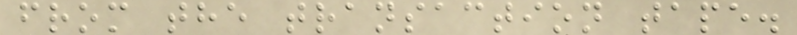from the transaction tape.
